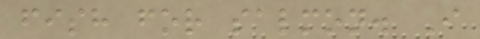fish for salmon. I
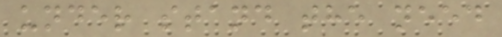under stand the need
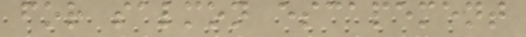for salmon escapement
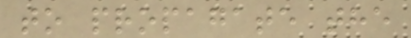to propagate the
